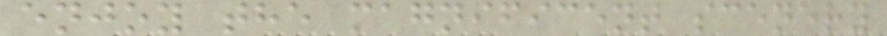enjoy the magnificent scenery
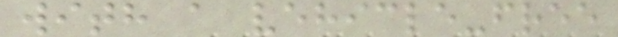with a vehicle-free
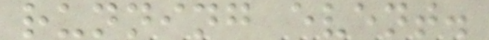running event.
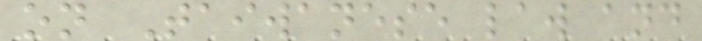on Taiwanese law and
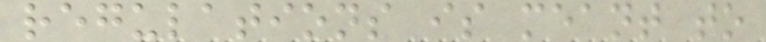regulations is meant to
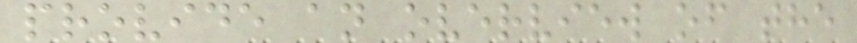provide an overview of the
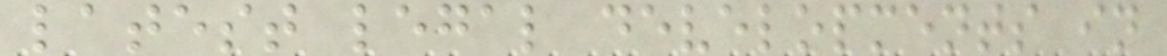latest legal developments in
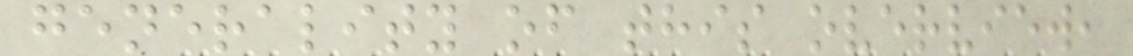generality of this overview,
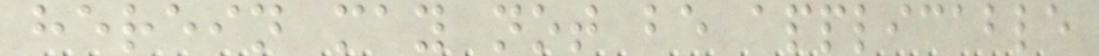herein may not be applicable
